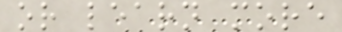or learn more
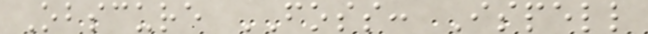Obscure FOSS: Ispell
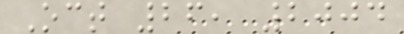Oct 26, 2004
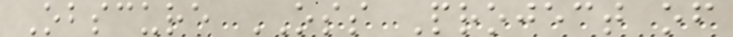Obscure OSS Project of
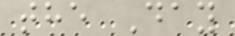the Day
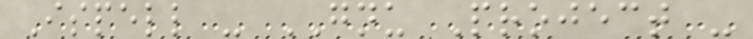Ispell - GNU Project -
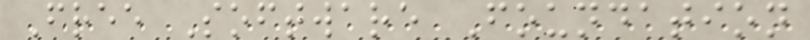Free Software Foundation
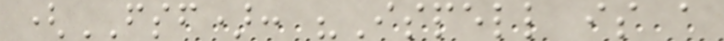(FSF): "Ispell is a
